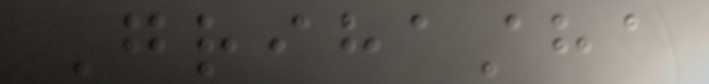Grihastha
